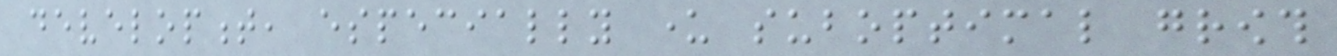development, especially under suboptimal growth
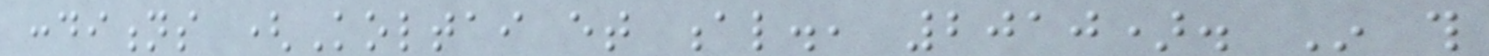conditions (Koltai et al., 2010). In this
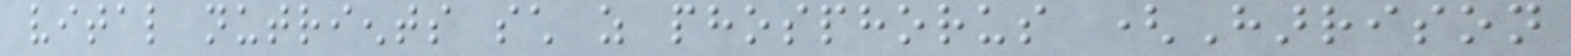vital nutrients such as phosphorus (Harrison
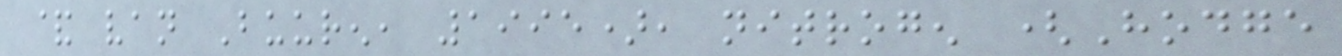& van Buuren, 1995), nitrogen (Hodge
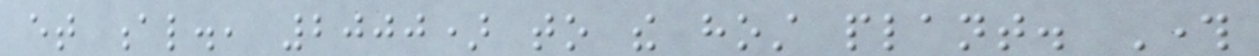et al., 2000) to the host plant. Through
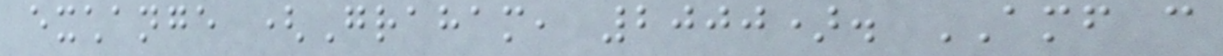exchange (Graham, 2000). AMF can
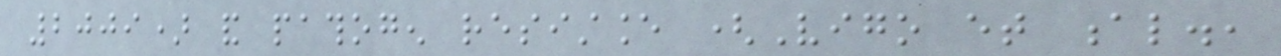2009) and pathogen resistance (Vigo et al.,
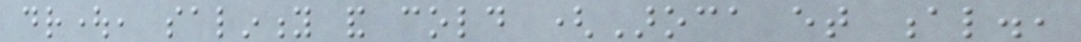drought, salinity and cold (Aroca et al.,
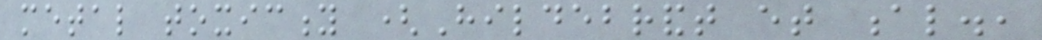metal toxicity (Hildebrandt et al.,
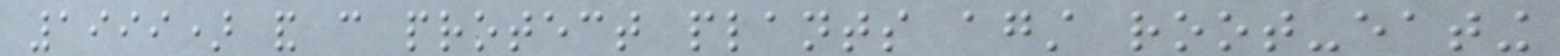1999) and can protect plants against root-eating
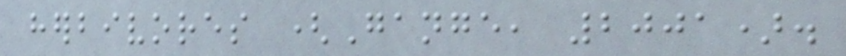herbivores (Gange, 2001).
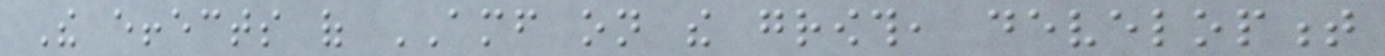The effects of AMF on the growth, development
